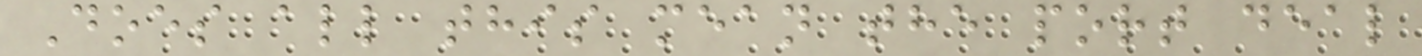Does all this mean the port deal
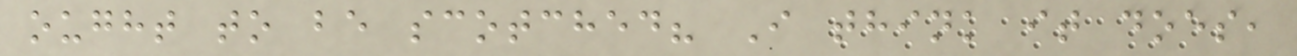ought to be scotched? I think it does,
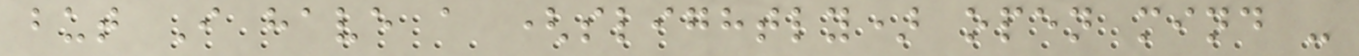but I have a (slightly) open mind -
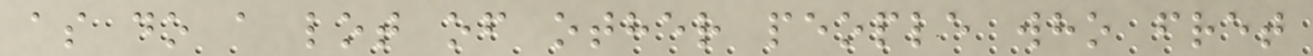as do a lot of other people who fret
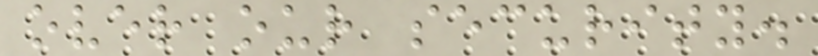over our security.
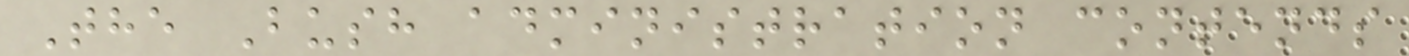The Bush administration contends
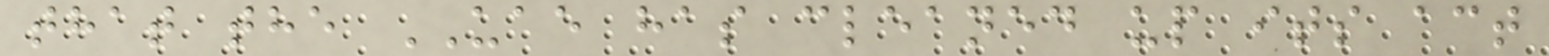that the UAE has cleaned up its act
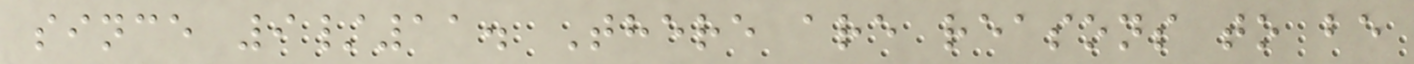since 9/11. There are reasons to be
